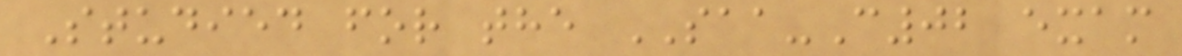Studied for the SAA-C02 exam
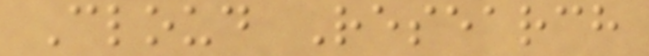Cloud Research
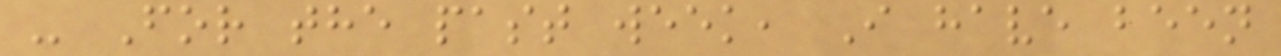- For the past week, I have been
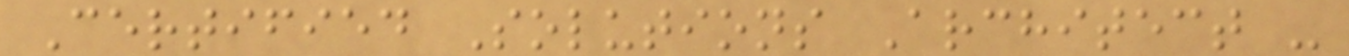Certified Solutions Architect -
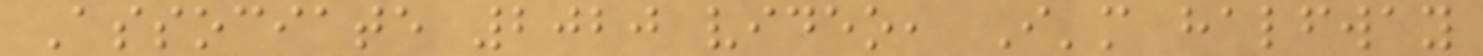Associate 2020 video, I'm halfway
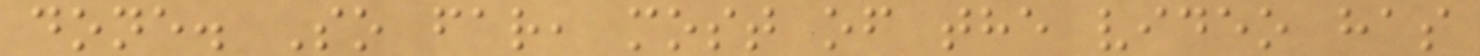done. So far, most of the video has
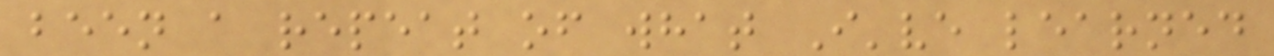been a repeat of what I've learned
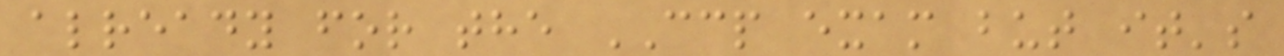already for the CCP exam but it's
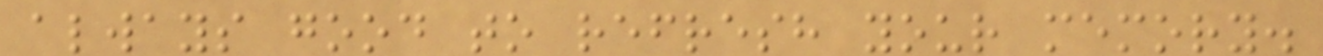always good to refresh your memory.
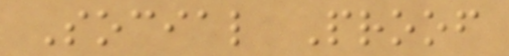Social Proof
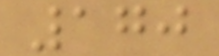170
